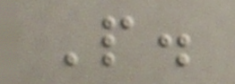P.
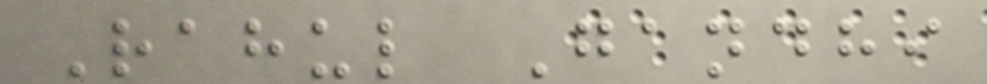Rahul Gandhi
